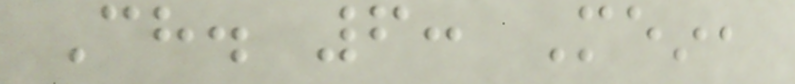Ch. 6: Mein,
